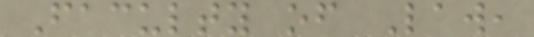Faculty of Law,
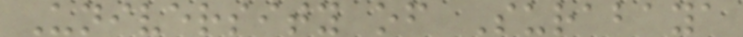University of Surabaya
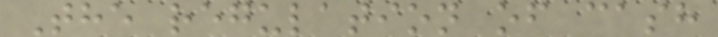The regulation of cash
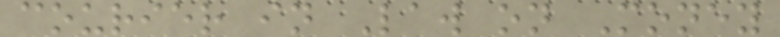courier in Law on Money
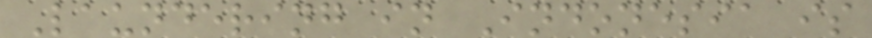Laundering in Indonesia is
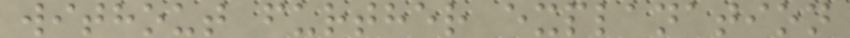without further explanation
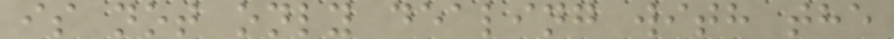is not only dealing with the
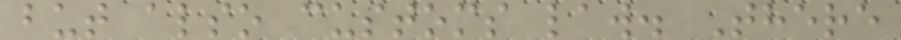but also customs law. There
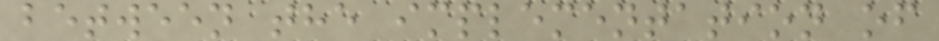between the implementation of
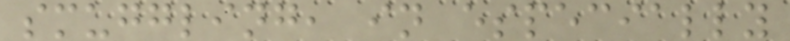smuggling, in especially
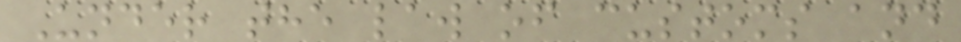Under the law of customs and
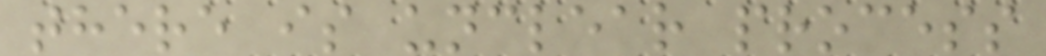there is unclear process
